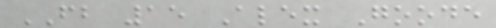FB 15 Alex Goode
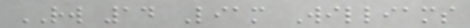RW 14 Liam Williams
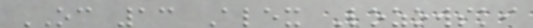OC 13 Alex Lozowski
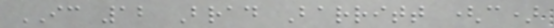IC 12 Brad Barritt (c)
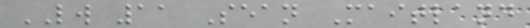LW 11 Sean Maitland
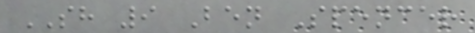SH 9 Ben Spencer
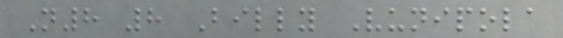N8 8 Billy Vunipola
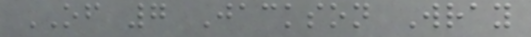OF 7 Jackson Wray
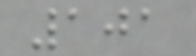101
